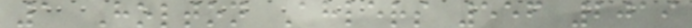1 Holton Ahlers 556 2019
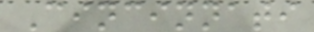Cincinnati
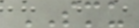SMU
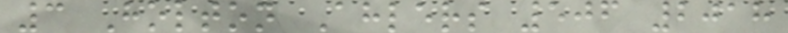3 Holton Ahlers 506 2018
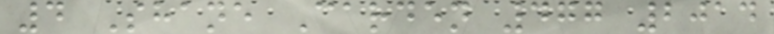4 Shane Carden 477 2014
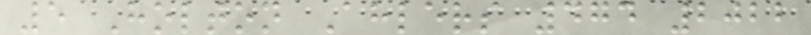5 Holton Ahlers 474 2022
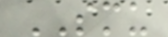SMU
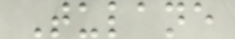Tulane
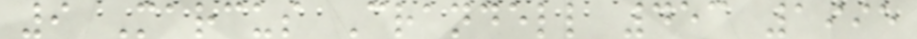9 Marcus Crandell 453 1995
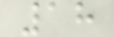18
